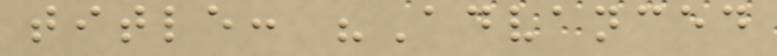title: "Advanced
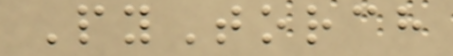PyTorch
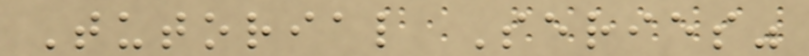Tutorial Series"
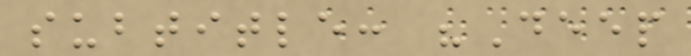subtitle: "Deep
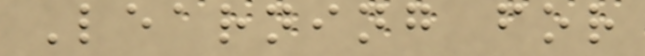Learning for
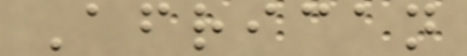African
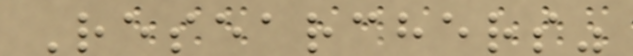Researchers"
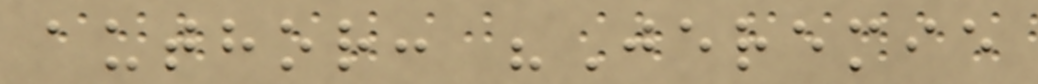author: "Jeremie
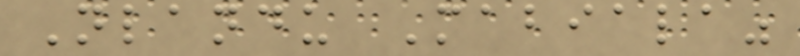Nlandu Mabiala"
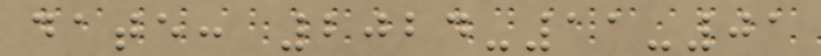date: 2024-11-01
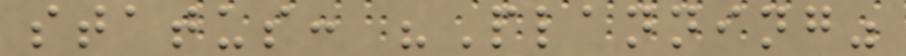status: "Planning"
